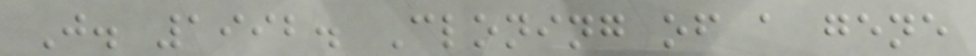J. 1992. Cloning of a gene
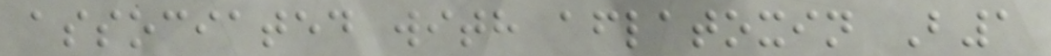associated with aflatoxin B1
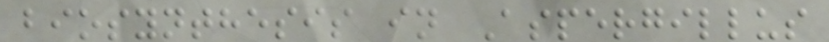biosynthesis in Aspergillus
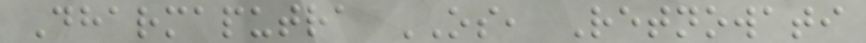Dharmaputra OS, Retnowati
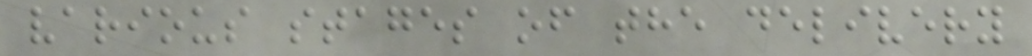various stages of the delivery
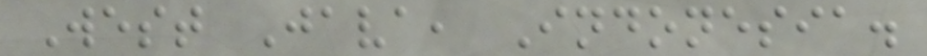West Java, Indonesia.
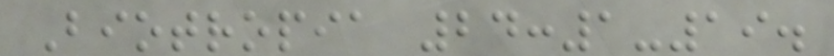Biotropia 24:1-19.
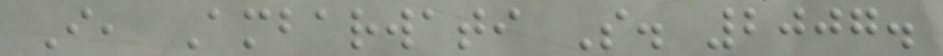I, Ambarwati S. 2007.
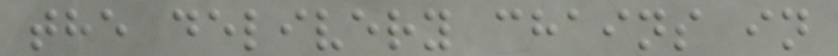the delivery chains in
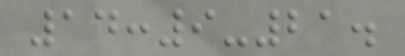14:9-21.
